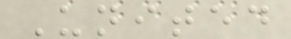United
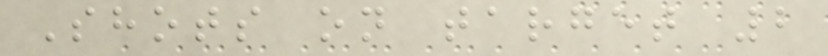Shots on target 2
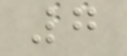7
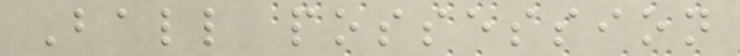Ball possession
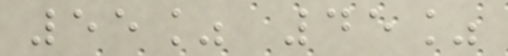55% 45%
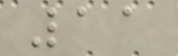11
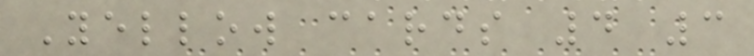Yellow cards 4 3
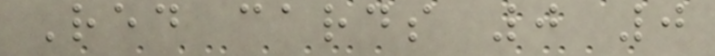Red cards 0 0
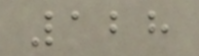128
